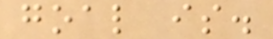goal is.
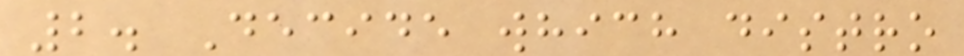2. Decide which distro
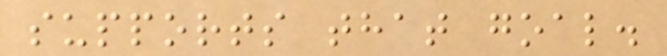supports that goal.
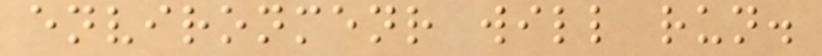environmenr will run.
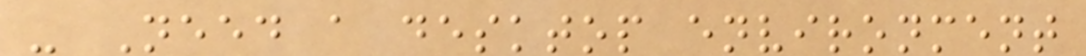- Need a desktop environment
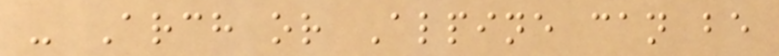- Arch or Alpine can be
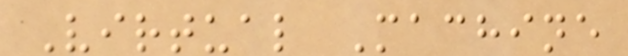Virtual Machine
